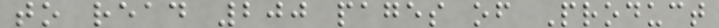to read 200 pages of Product
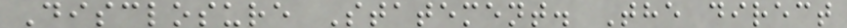Disclosure Statement. The direct
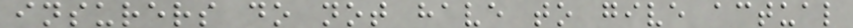insurers do not have to give actual
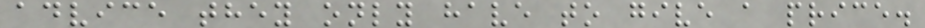advice they only have to give a price.
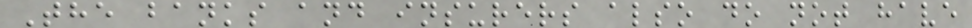The banks and insurers also do not have
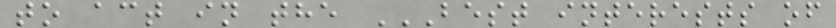to act in the BEST INTERESTS OF
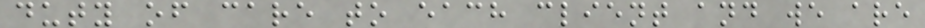duty of care to each client and we are
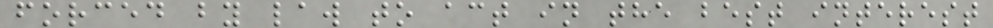forced by law to act in the best interest
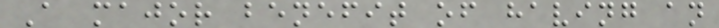A major benefit of having an
